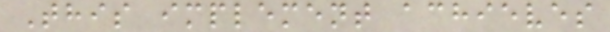This implement achieves
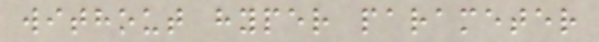without hyper parameter
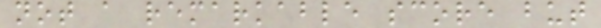not a remarkable score but
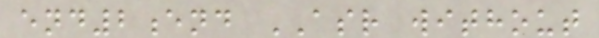end2end ASR without
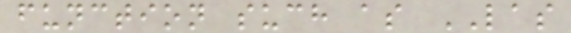function such as LAS
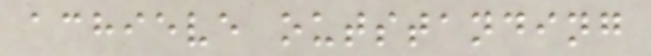achieve outstanding
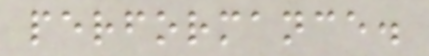performance.
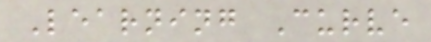Learning Curve
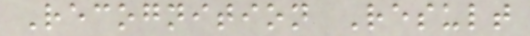Recognition Result
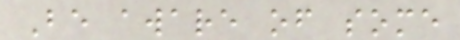Be aware of some
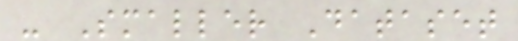- Smaller Dataset
